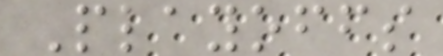Playoffs
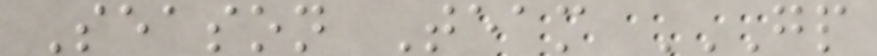Season Team GP
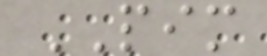PIM
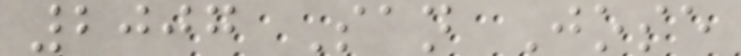2007 San Jose
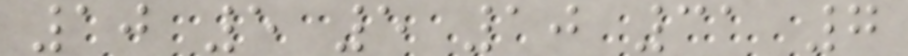10 5 5 10 31 7
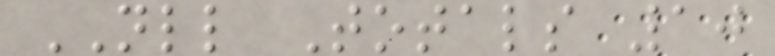NLL Totals 10
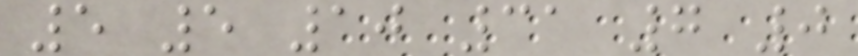5 5 10 31 7 0
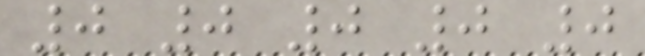0 0 0 0 0
